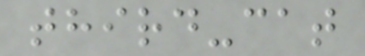third-cat
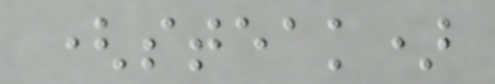(steak)
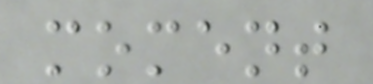moment
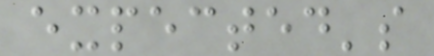expected's
